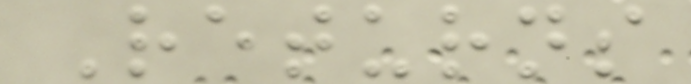Returns
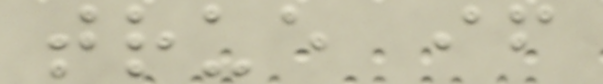true if
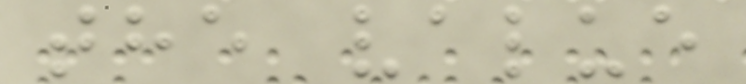the value
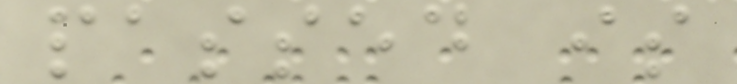passed is
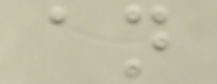an
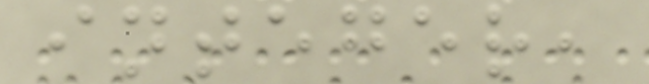integer,
